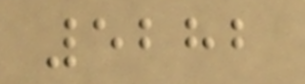5282
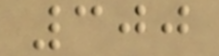300
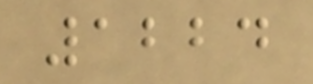1224
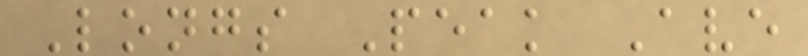Longs Peak Ave
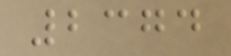2374
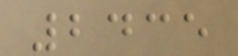2435
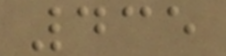435
